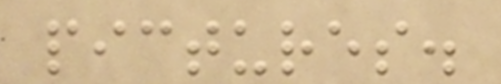pictures.
